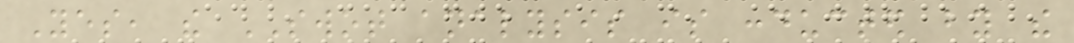Yes, the SWOT analysis is conducted by the
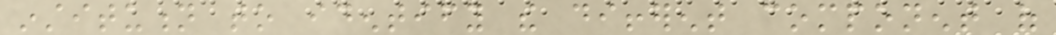institution to identify the different component of
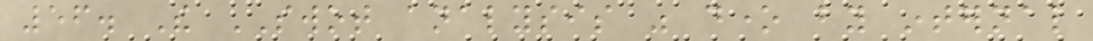56. The SWOT analysis was done by internal
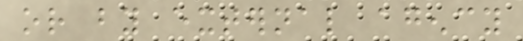or by external agency
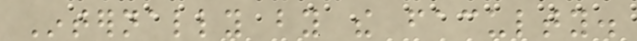Internally by the faculty.
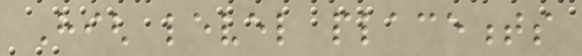High level placements
